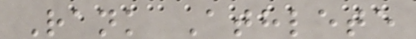Rank Athlete
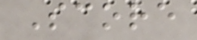Score
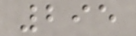295
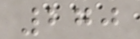270
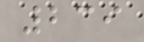239
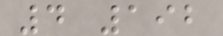4 192
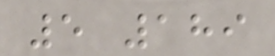5 189
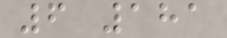6 181
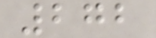272
